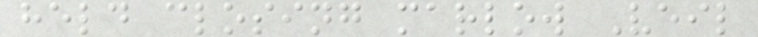held closing marlow Veil
